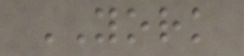YORK
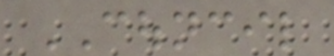COUNCIL
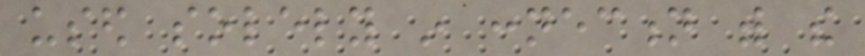used solely in connection with the
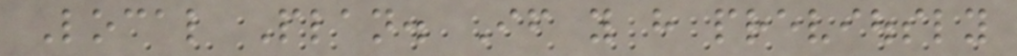Local Plan. If you have previously
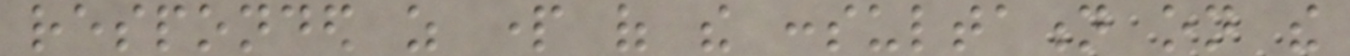responded as part of the consultation on the
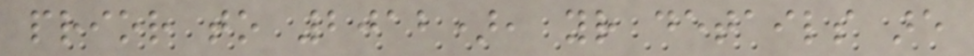prior to 2012), your details are
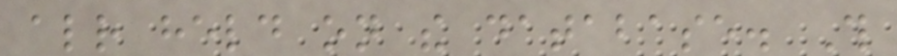already held on the database. This
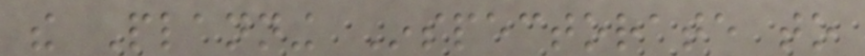the Planning Inspectorate to
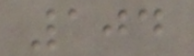104
